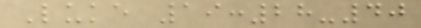Luke 19:28-40
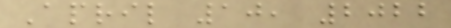April 10, 2022
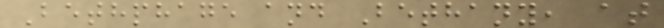Bethphage and Bethany, at
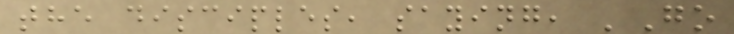the disciples, saying, 'Go
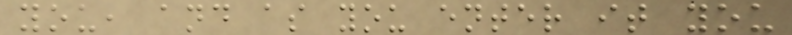you, and as you enter it you
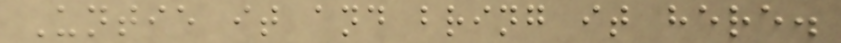Untie it and bring it here.
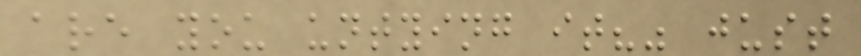are you untying it?" just
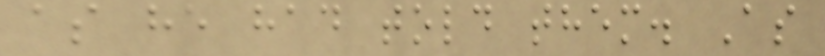as he had told them. As
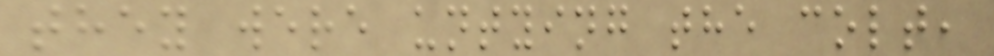they were untying the colt,
